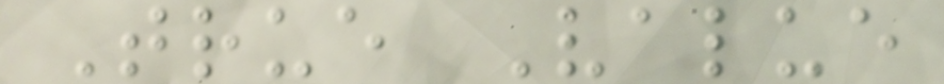True Value
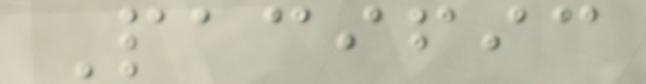Pacific
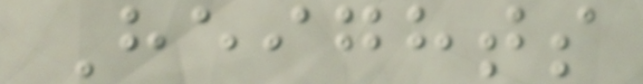Heights
